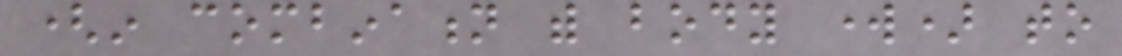(in combination with body work) to
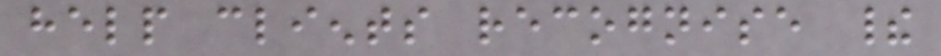help clients recognise their
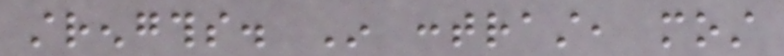strengths. In contrast, most
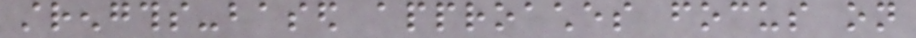strengths-based approaches focus on
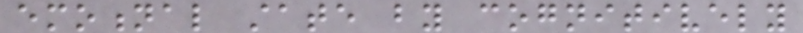emotional state by cognitively
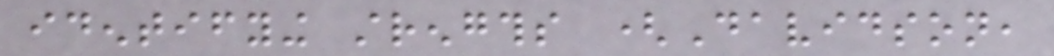identifying strengths (Davidson,
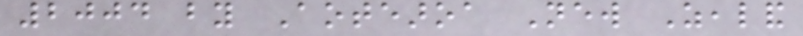2004 by Aotearoa New Zealand
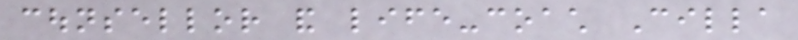counsellor and life-coach Cilla
